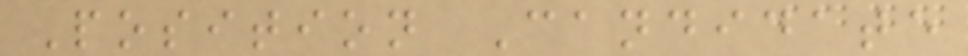Position Candidate
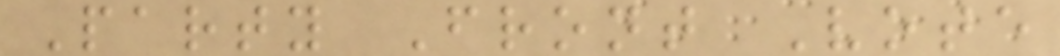Party Front Vote
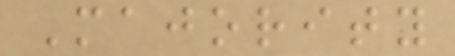Majority
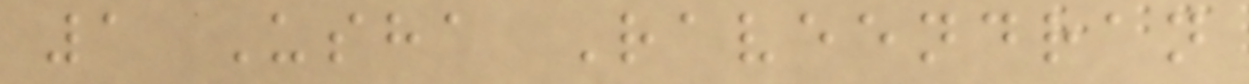1 Usha Raveendran
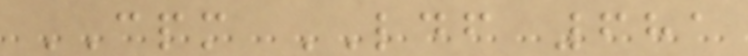CPM LDF 681
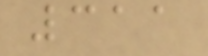311
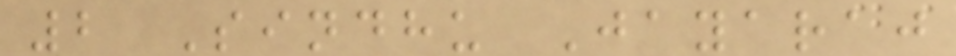2 Sindhu Jayaraj
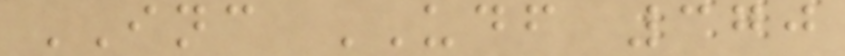INC UDF 370
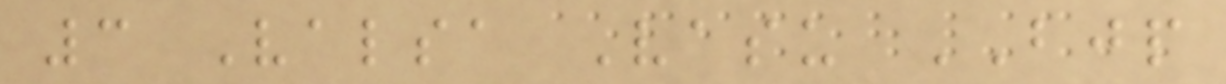3 Valsa Vasu BJP
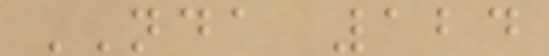NDA 124
